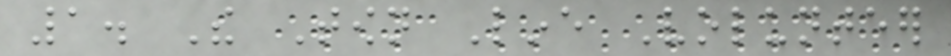1. The Town Line Volunteer
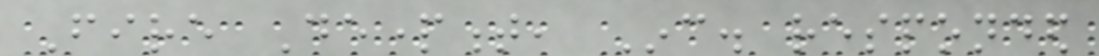Fire Department, Inc. responded
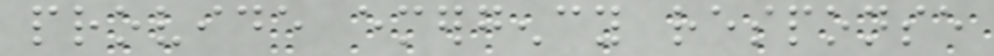provide emergency response
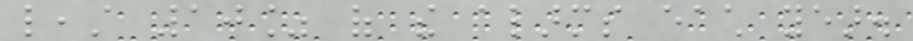least 10% of the alarms each year.
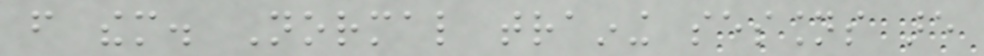from them. Normal training sessions are
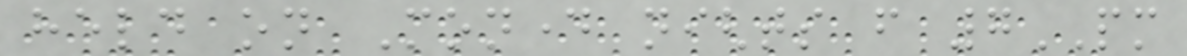held on Monday nights from 7PM
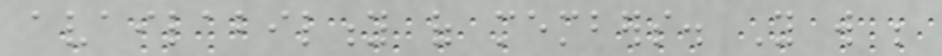availability of members. You will be
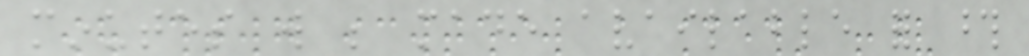minutes will be made available for those
